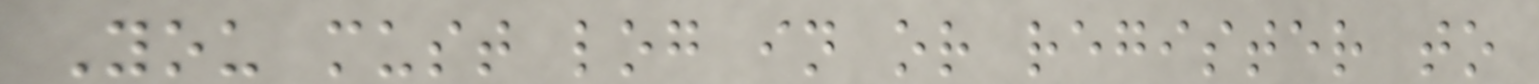You must log in or register to
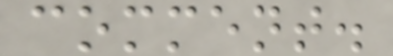comment.
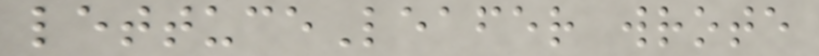lettuceLeafer wrote
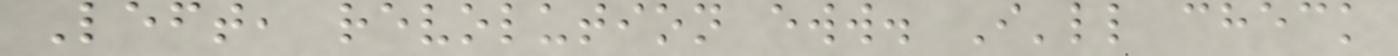Left, revolution eww. I'll check
